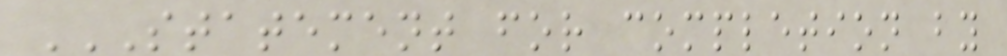STATEMENT FOR COMPLETION BY
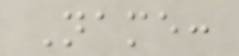Name:
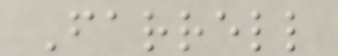Farrell
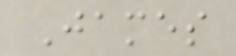James
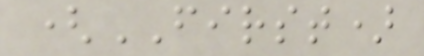(FIRST)
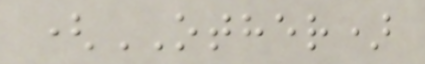(OTHER)
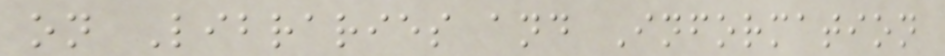on Libraries and Information
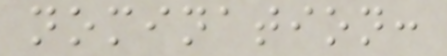nomination:
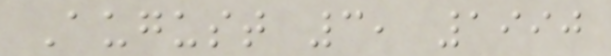August 3, 1990
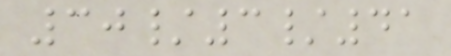30/3/41
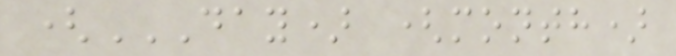(DAY) (MONTH)
